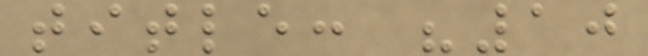title: "10
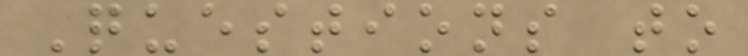Questions to
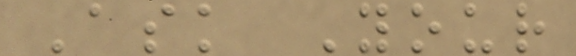Ask Your
